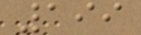199
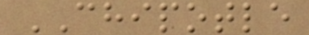CHIPOTLE
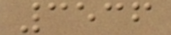3536
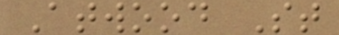Atwood St
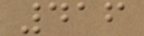416
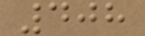408
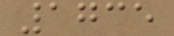1735
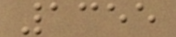1355
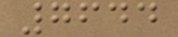7644
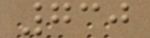730
